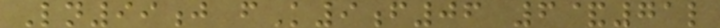Ln99j fK9f06 6&71l
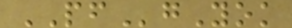PFgYok
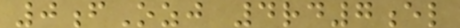0fOzj 4rd7el
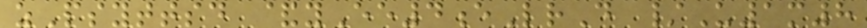zPsyttsd &yEe4eLrD /U1m8
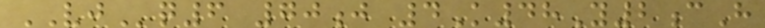VJq6 70j 4K48Y2cH
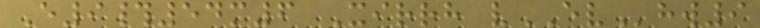E9#54m6 Xirrh vEVhw9
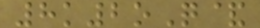8k2oQ&
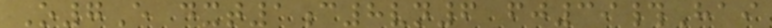O7E dxt1c8vn6 fj39#Hai
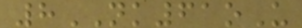8NK61oU
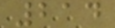214
